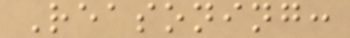Reasoning:
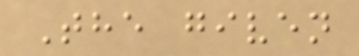The given
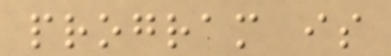program is
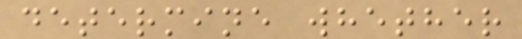determine whether
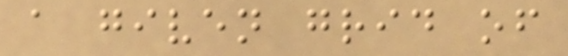a given grid of
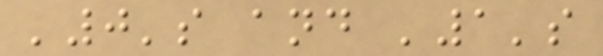'0's and '1's
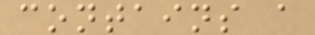contains a
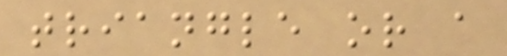triangle or a
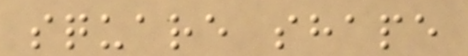square shape
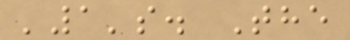'1's. The
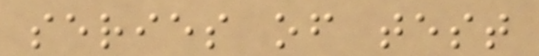series of test
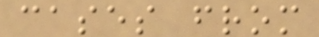cases from
